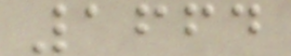1664
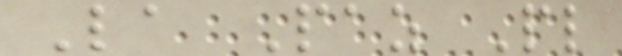La Paz Pl
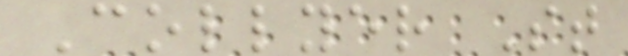Collyer St
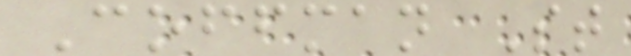Coffman St
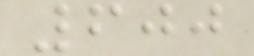600
